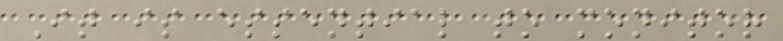It is essential to monitor
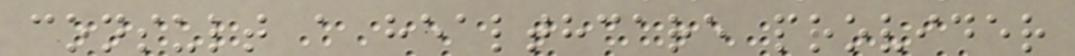consult a healthcare provider
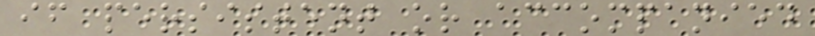if persistent or accompanied
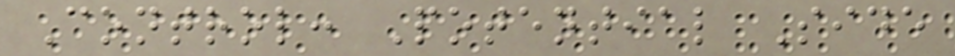Control: Potential Side
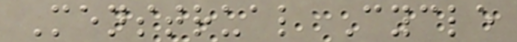Menstrual Cycle
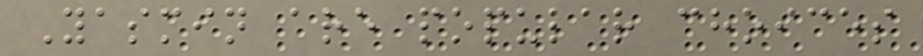Yasmin are popular choices
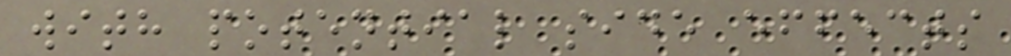with potential side effects
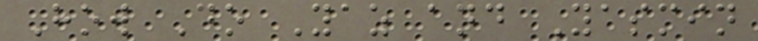How Do Yaz and Yasmin
